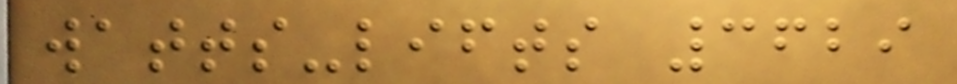watts-lifts 3629
